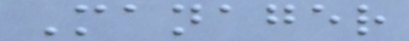Manager
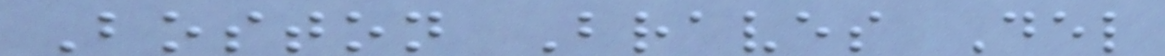Boston Braves Del
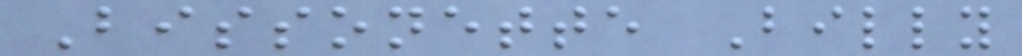Bissonette Billy
